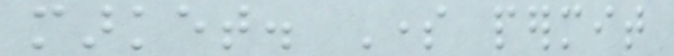market. Some permit
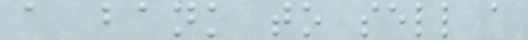a bank to sell a
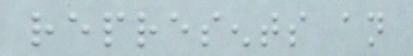represents an
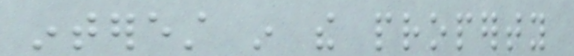interest in the property
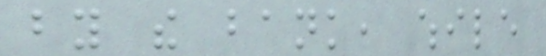by the bank, while
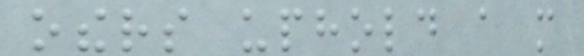others uphold a more
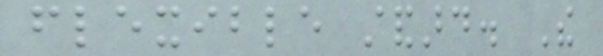flexible standard. The
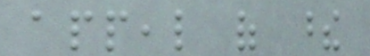appeal of these
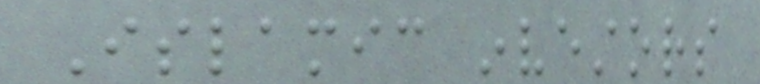Islamic investors
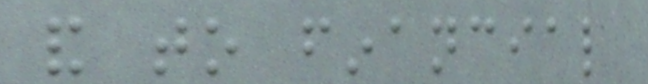and to financial
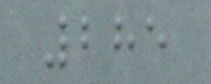285
